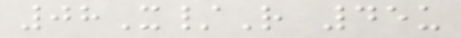08X/R 45u
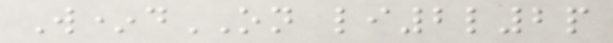W*dON li2l2p
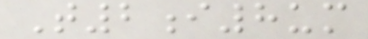T2i8um
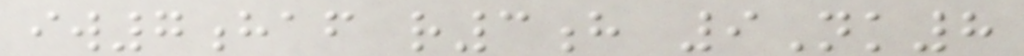iw7haf r3h 9Nk8
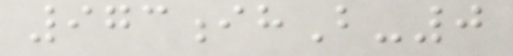973ihB-0
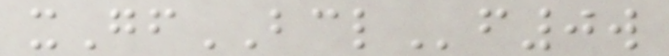xGfBCLf0w
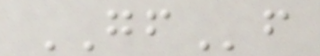GFf
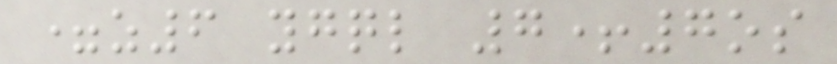=z6 ygql 7+7os
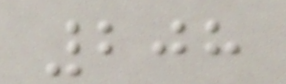208
